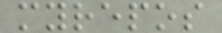myrepos
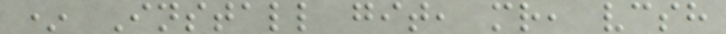* Install git, mr, vcsh
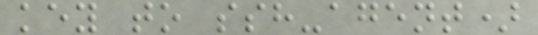key to ssh-agent)
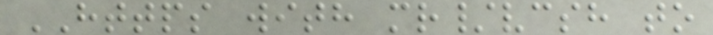HTTPS with mr/vcsh to
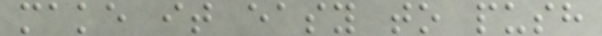make it easy to push
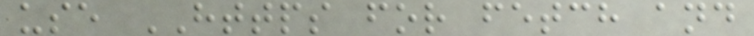use HTTPS for fetch and
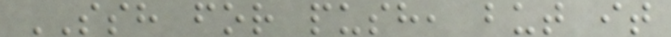SSH for push, but it
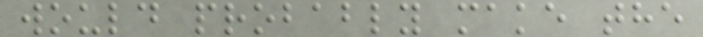would probably make the
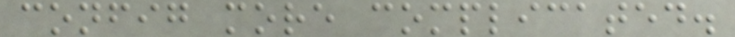config more complicated.
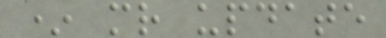* mr update
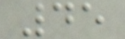45
